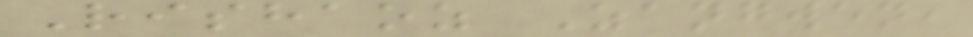Rishaoz Zangwen,
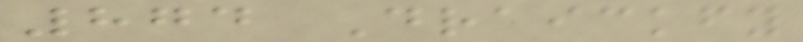874 Draickfy
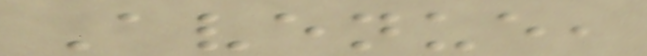Avenue,
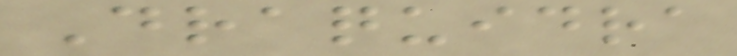Draquidra
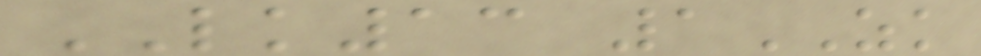LK13 1ZK
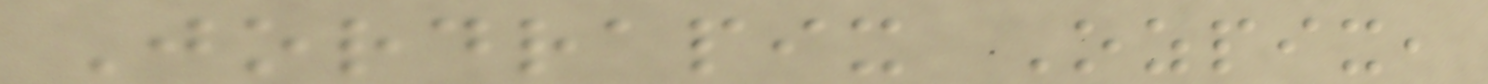Jordrapix Ozpix,
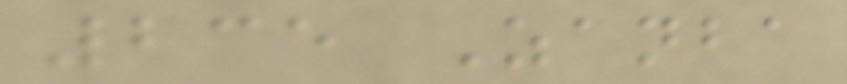235 Zanba
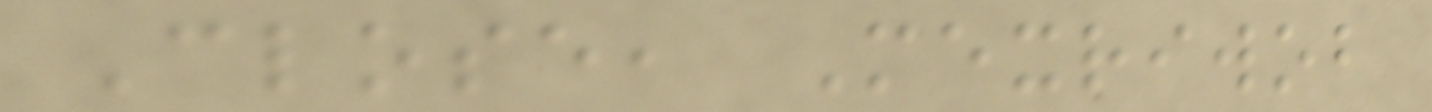Close, Mexriwob
